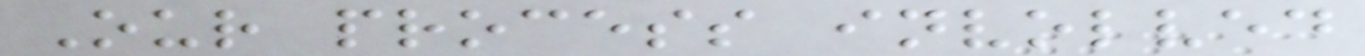Our process involved
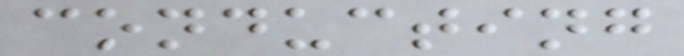conducting
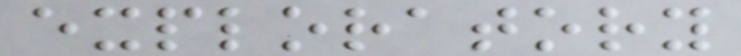exploratory
